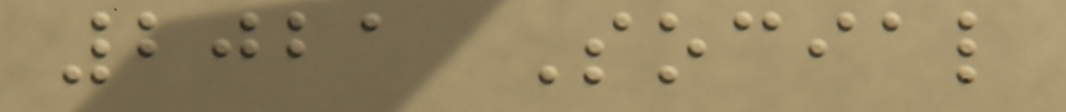2021 Social
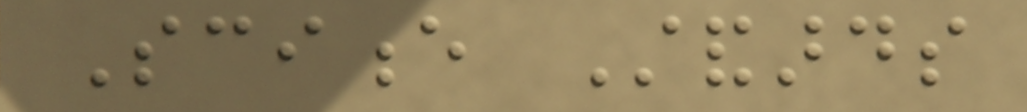Science Standards
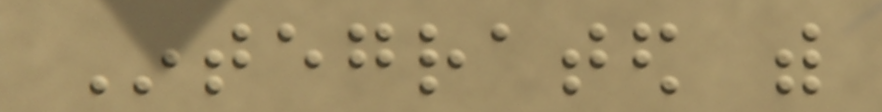Integrated with
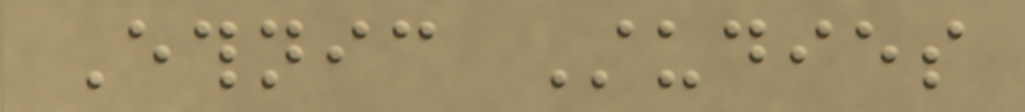Ethnic Studies
